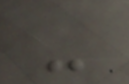-
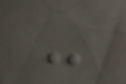-
